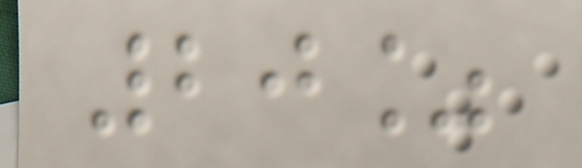20%
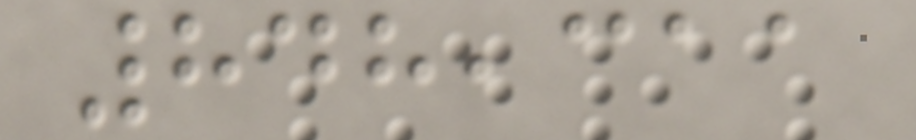848,311
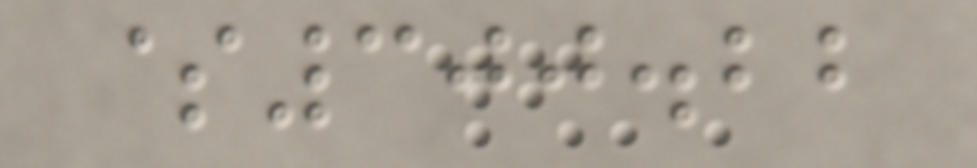$300.22
